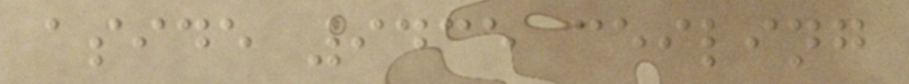aside 9435 ceiling
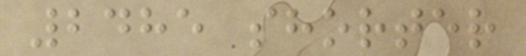2485 shorter
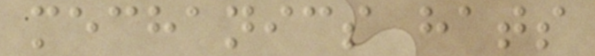mechanics hats
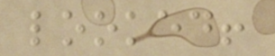looked!
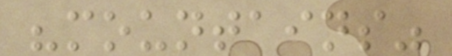"mountains"
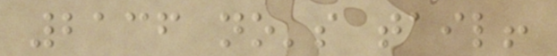2136 no's tail!
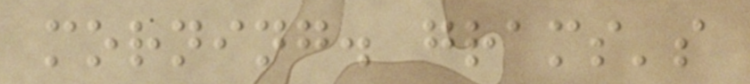morning. grams's
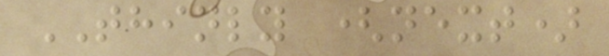THINLY (next)
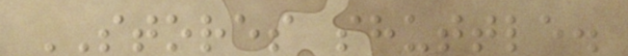STORES shuttle.
